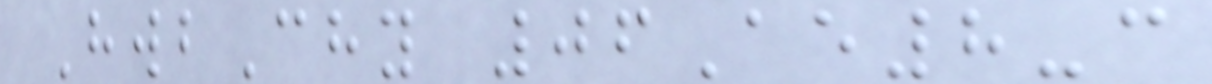HwbChy 06Ae8-c
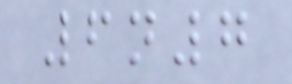6n7
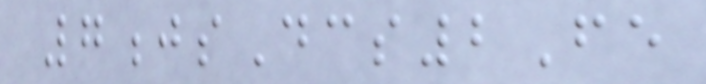7jsDcs2Fe
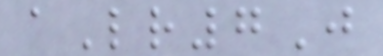aLr7J
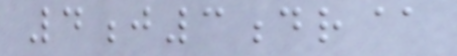4j3dr@
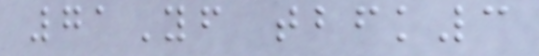71Yf tbfk3
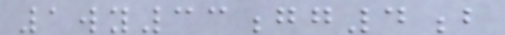1wy33gg4b
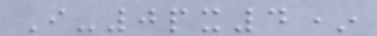I-0px4*
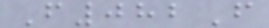F082F
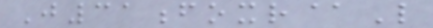J31foxr@L
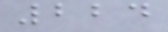224
